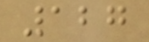127
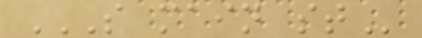S MAIN ST
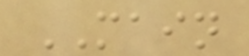MAIN
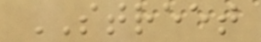STREET
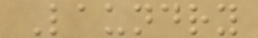Laundry
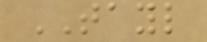TAYL
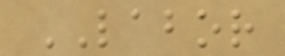LABOR
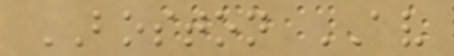BOSTON AV
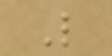L
